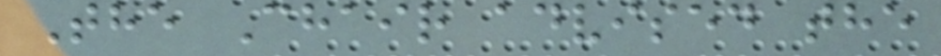The Chair advised the
